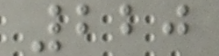220
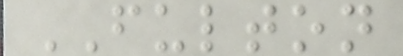FULTON
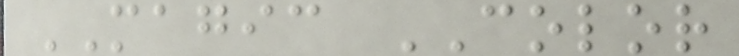MAGIC COLOR
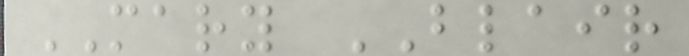MARY BLAIR
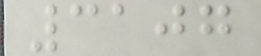3107
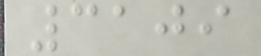3109
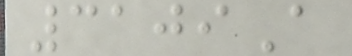3109A
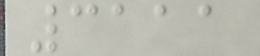3111
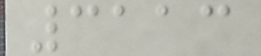3113
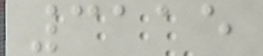3115
